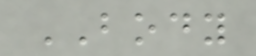BODY
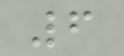6
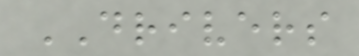DRIVERS
